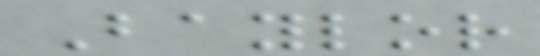Baylor
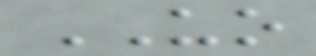UO
